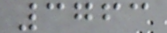3763
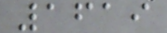1619
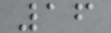16
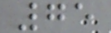75
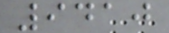9410
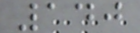140
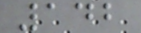142
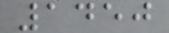1450
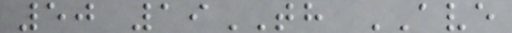50 19TH AVE
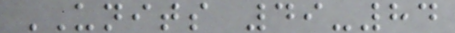UNITS 49-84
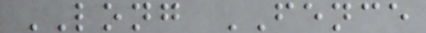LONG FENCE
